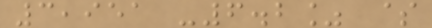3,951 -6.2% $
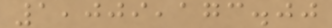1,009,173.00
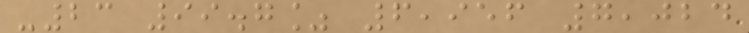-23 99.7% 6,956 7,024
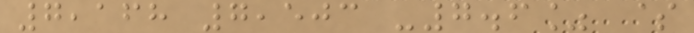7,168 7,503 -7.6% $
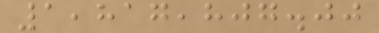1,817,807.00
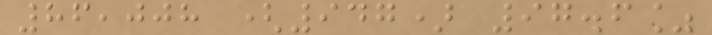86,008 (947) 97.6%
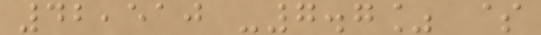42,510 -7.7% $
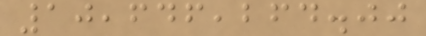10,646,264.00
